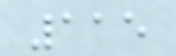115
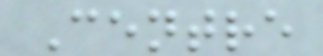Centre
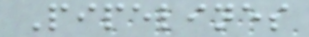Pipelines
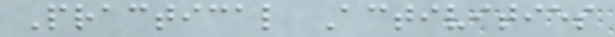Practical Activities
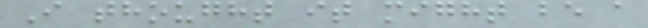I thought it might be a
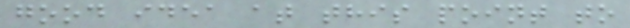good idea at this point to
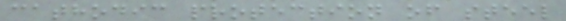cathodic protection of steel
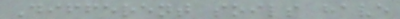Different soils have
